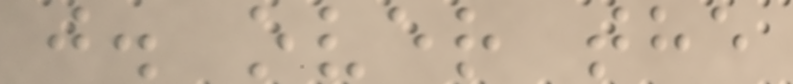j. over the
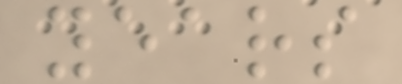years
